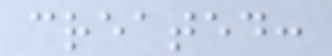created:
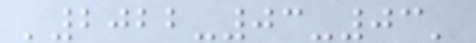'2022-03-03'
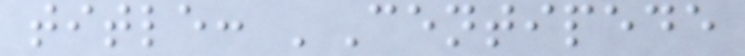title: 'Centipede
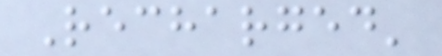Recharged'
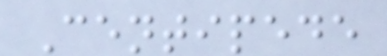Centipede
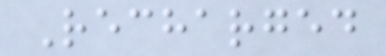Recharged
